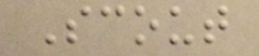Scout
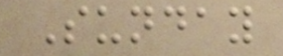Sunday
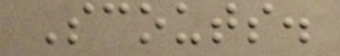Scouts.
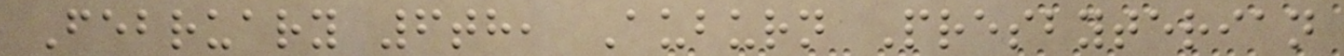February 6th, Auburn Presbyterian
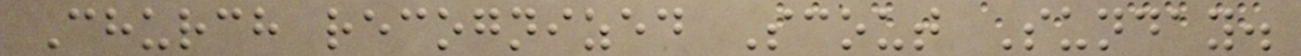Church recognized Scout Sunday.
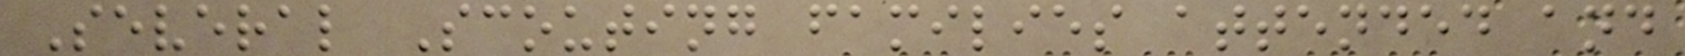Several Scouting families attended and
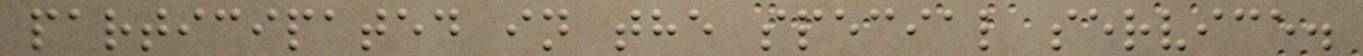participated in the special service.
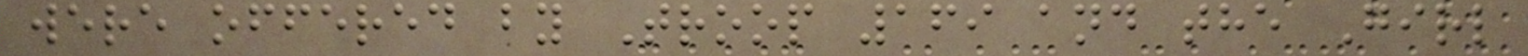were offered by Troop 169 and the Girl
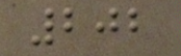202
